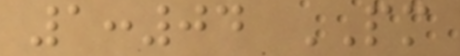1:04 PM
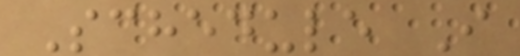Schedule I
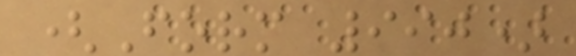(Form 990)
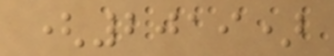(2019)
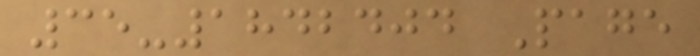35-1842404 Page
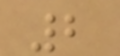2
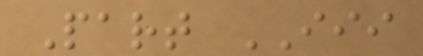Part III
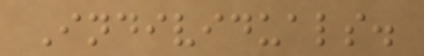Individuals.
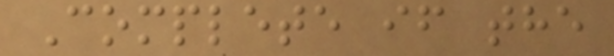Complete if the
